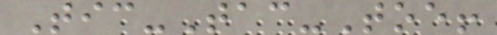Tic-Tac-Toe!
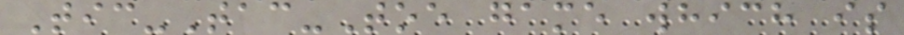Tic-Tac-Toe game which is
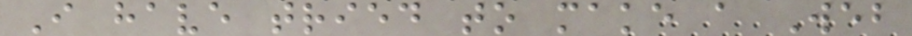I have tried to make a Web
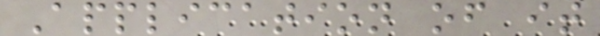Application of it
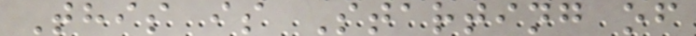This is Starting of
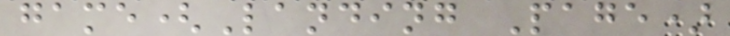game(Landing Page)
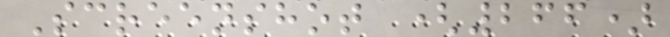Screenshot (266)
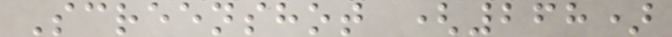Screenshot (268)
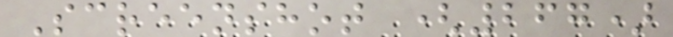Screenshot (267)
